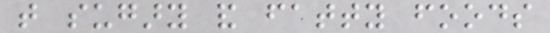that sugary and fatty foods
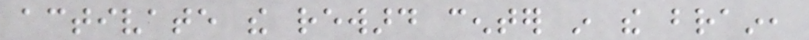activate the reward center in the brain,
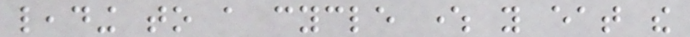leading to a cycle where you eat the
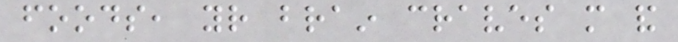foods, your brain craves more and
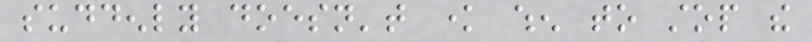suddenly doesn't know when to stop the
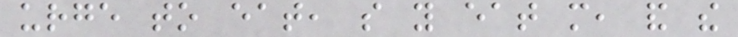urge to eat, so you eat more, and the
